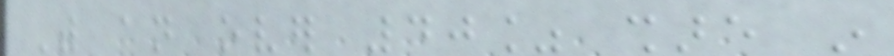With an over 40% share in
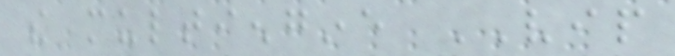the multiengine VIP
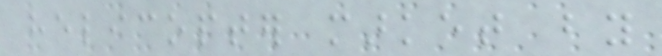helicopter market by
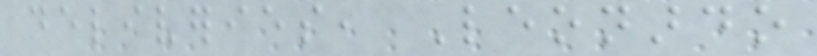deliveries, Leonardo
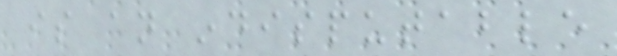is an indisputable
